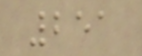251
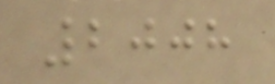2008
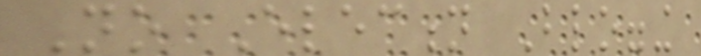No Election Blogging
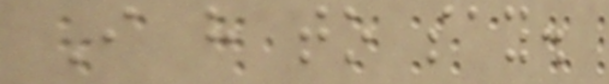I have to say.
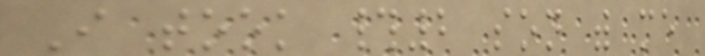I took #2 son with me
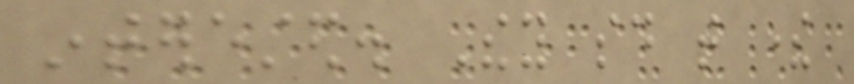interested. They said that there
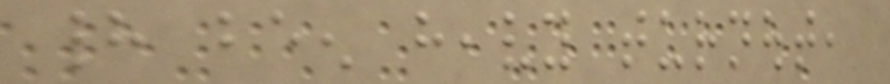had been heavy turnout,
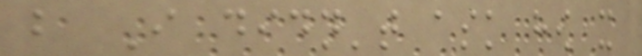but I didn't ask how it
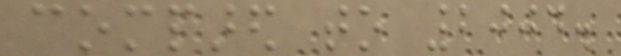compared to 2004.
